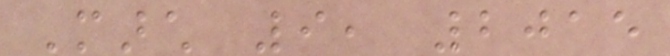March 9, 2015
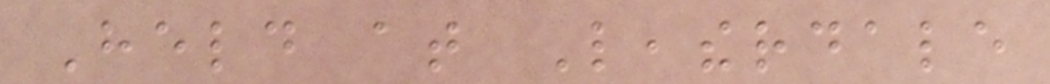Held at Leatherdale
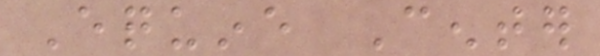Equine Center
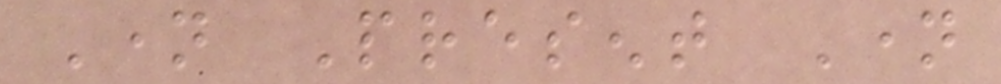Name Present Name
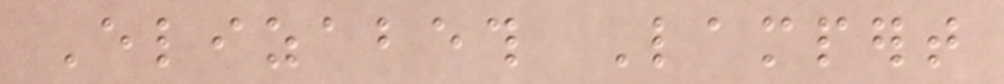Elizabeth Lampert
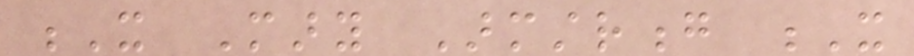X Mary Armstrong X
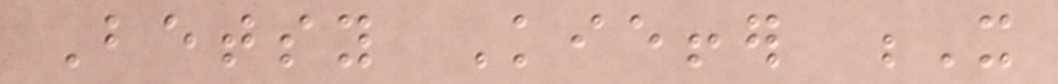Betsy Kieffer X
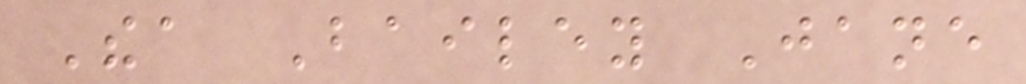Thea Bailey Jane
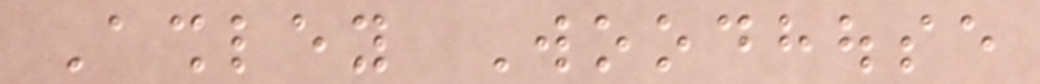Ashley Woodhouse
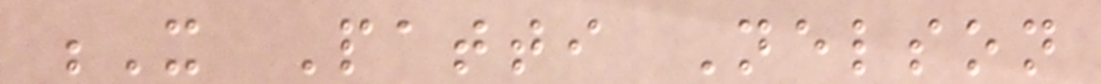X Patti Nelson
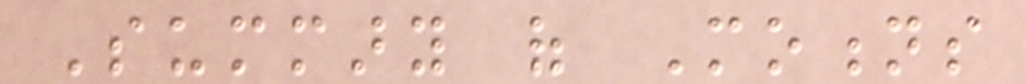Summary of Motions
